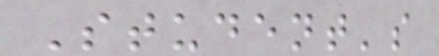Student's
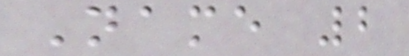Name 2
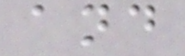and
